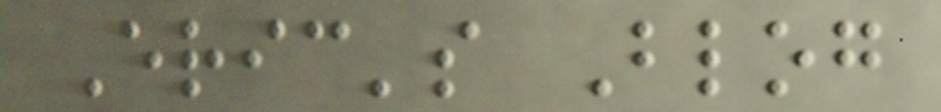Eric's Blog
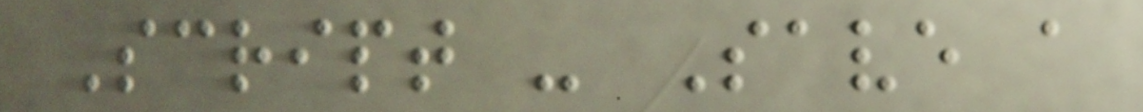Script - Save a
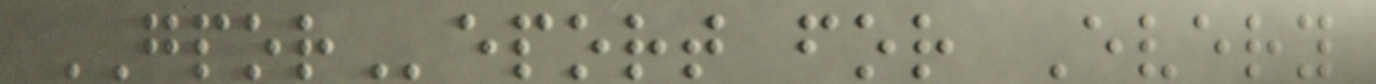GPOReport for Every
